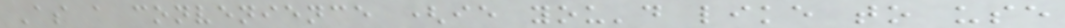As a convenience (ie you'd like to use
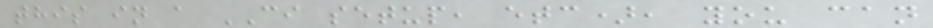this in a CI setup, etc), you can
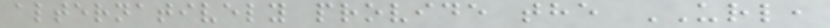alternatively provide the URL,
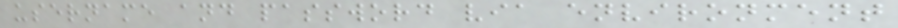username and password via environment
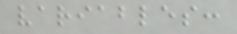variables:
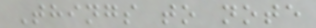Things to note
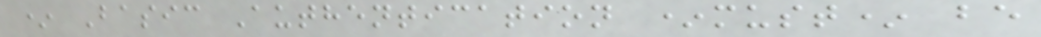* Basic Authentication *must* be
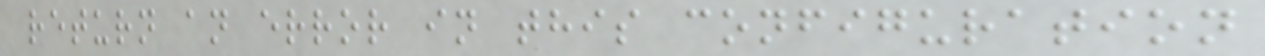return an error in this configuration
